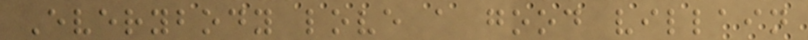Everybody love a good villain
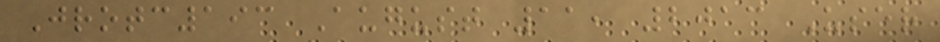Jrotc193 August 11, 2013 User
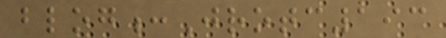blog:Jrotc193
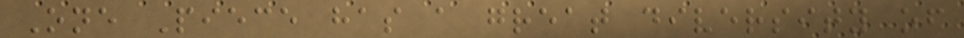One Piece has a great diversity of
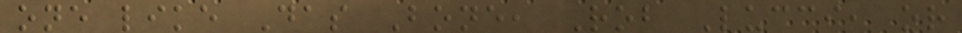one like Das Bone, Rob Lucci, or
